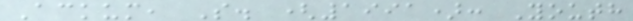Ackum, S. (1991): Youth
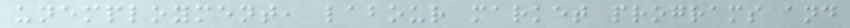unemployment, labour market programs and
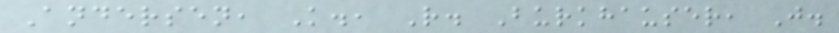Andersen, K., R. Burkhauser, J.
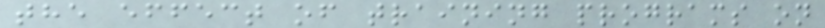the effect of training programs on
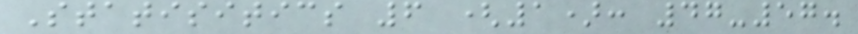Statisitics 6 (1): 47-57.
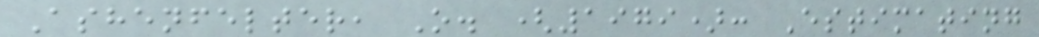Ashenfelter, O. (1979): Estimating
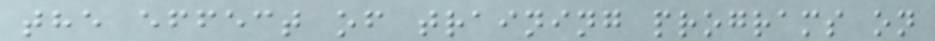the effect of training programs on
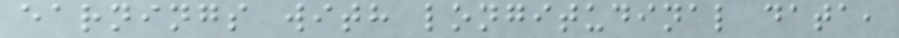earnings with longitudinal data,
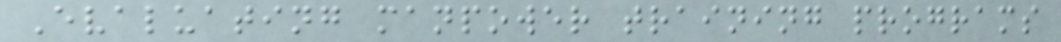Evaluating manpower training programs
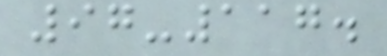97-117.
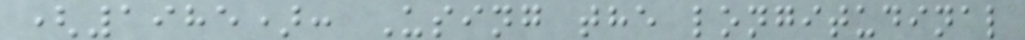(1985): Using the longitudinal
